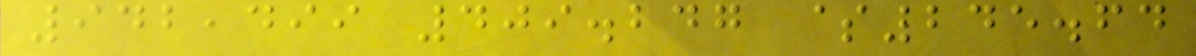942,499 409.247 $245.64
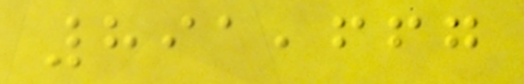891,667
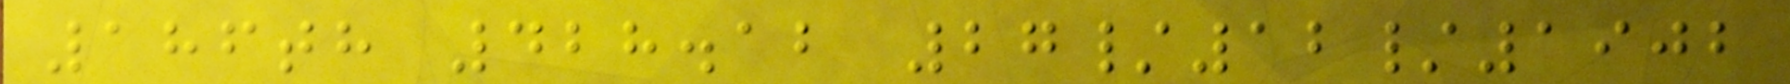186th 428.12 27/12/1902
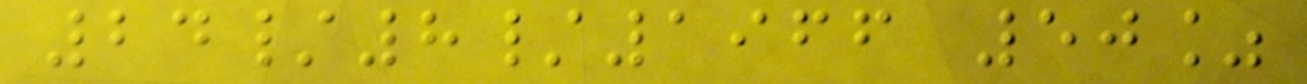24/8/1966 50%
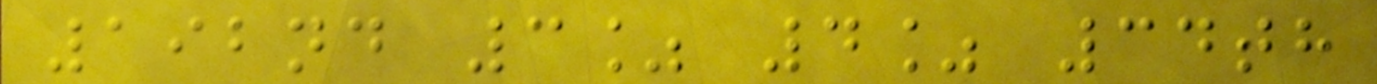192nd 3% 4% 34th
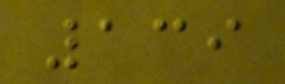139
